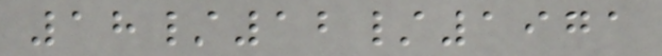18/12/1971
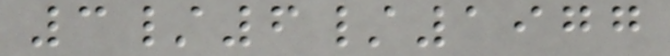3/6/1977
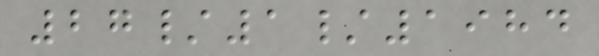27/1/1984
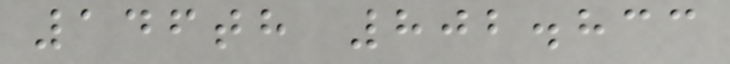146th 802.833
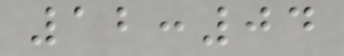12:04
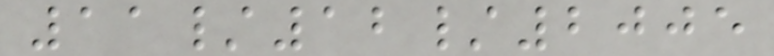11/12/2005
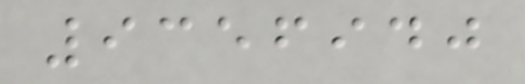9356940
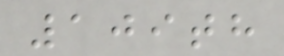109th
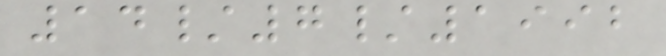14/7/1992
